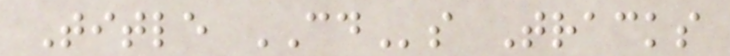Title CDs Tracks
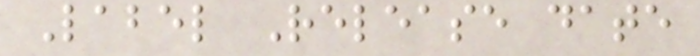Label Release date
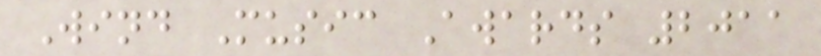Wind Music Awards 2011
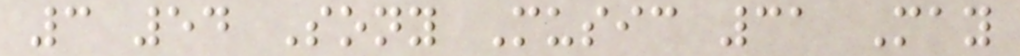3 54 Sony Music 31 May
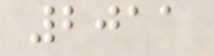2011
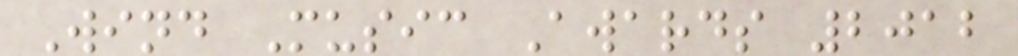Wind Music Awards 2012
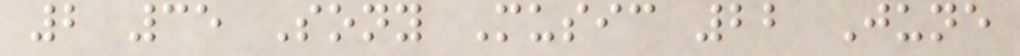2 35 Sony Music 22 June
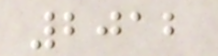2012
